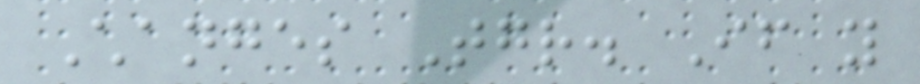Changes Together. If you
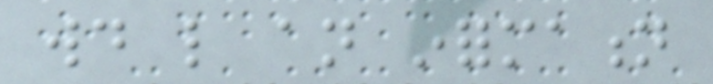would like an information
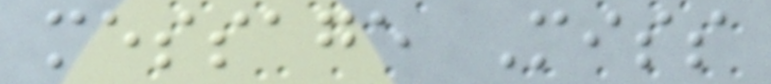message Miss
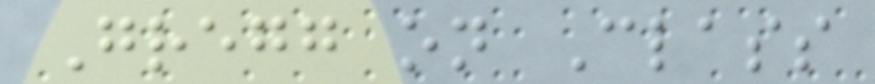Gregg on Class
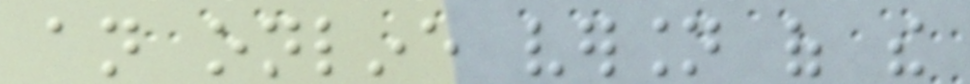an online version of the
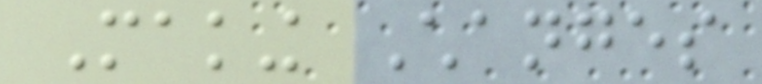Making Changes
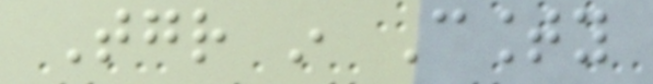Together in County
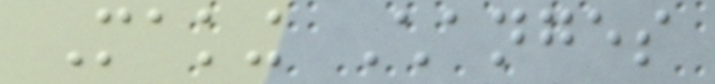Making Changes
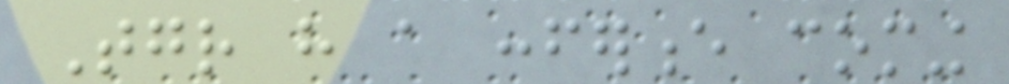Together have a conference coming
